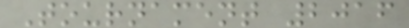Tournament 2016
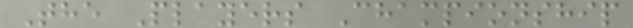The Players Championship
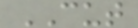CUT
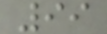99
